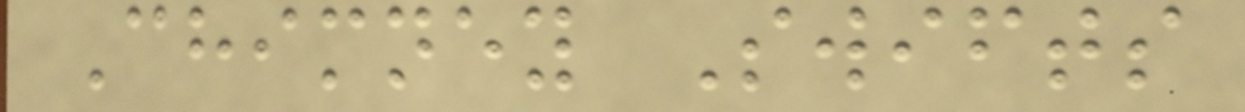Chimney Swifts
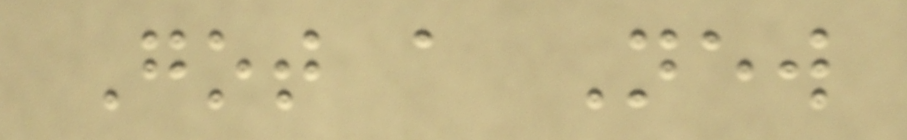Got a New
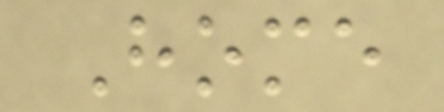Home
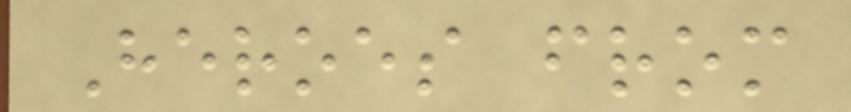Heroes from
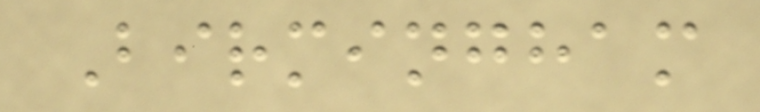Birmingham
